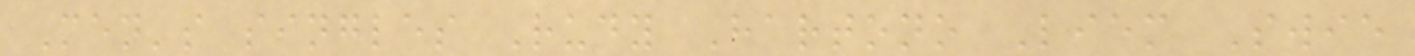Men's singles Rudy Hartono Liem Swie
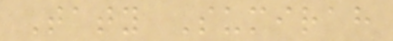Taty Sumirah
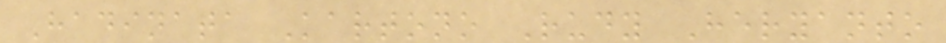Hadinata Kartono Rudy Heryanto
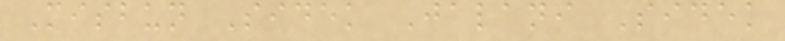Misbun Sidek Jalani Sidek
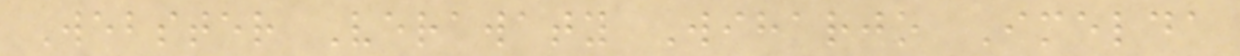Webster Verawaty Wiharjo Imelda
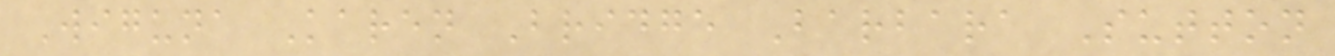Wiguna Karen Bridge Barbara Sutton
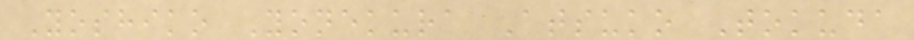Yoshiko Yonekura Atsuko Tokuda
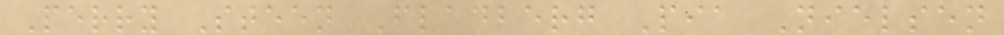Perry Steen Fladberg Pia Nielsen
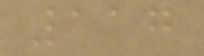117
